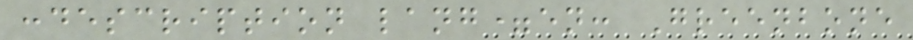:description lang=en: Greenbone
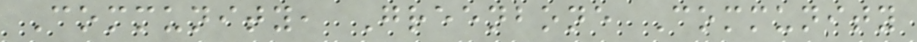Community, Greenbone Community
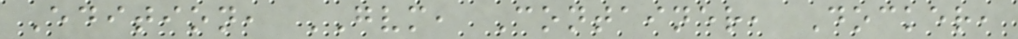Edition, GVM, Container, Docker,
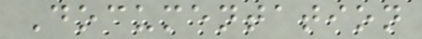Documentation
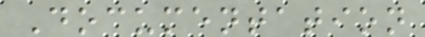Documentation
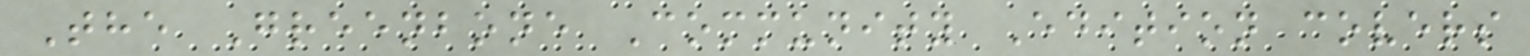The Greenbone Community Edition covers
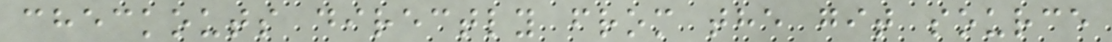checkouts directly from the git source
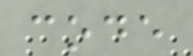code
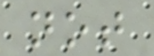not
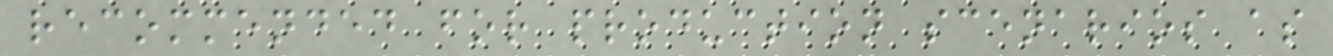recommended for production scenarios as
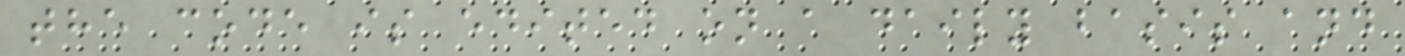the code is edited on a daily basis and
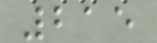215
